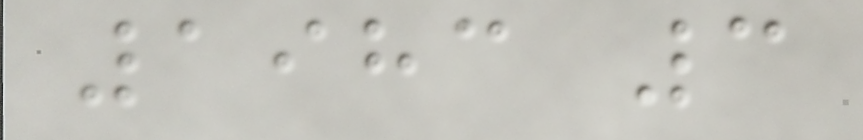1983 3
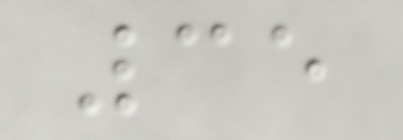35
